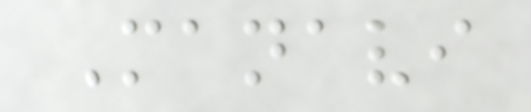Manavi
